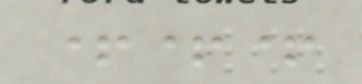+++
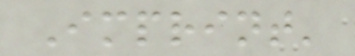Imprint'
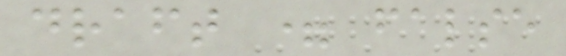draft = false
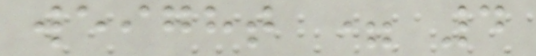weight = 4
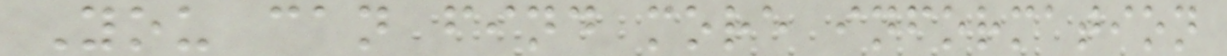You can find more information
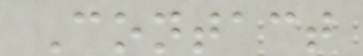Contact
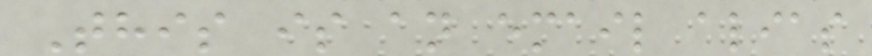This is an email alias
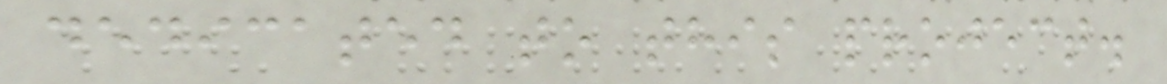dedicated to this project.
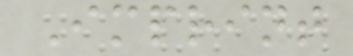Imprint
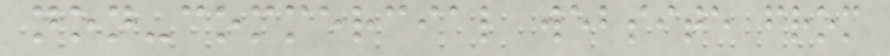non-commercial website from
